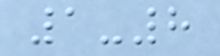1-8
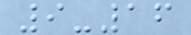9-16
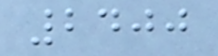2400
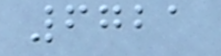6721
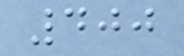400
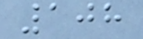108
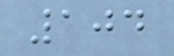104
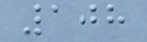108
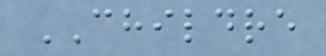CHILDRE
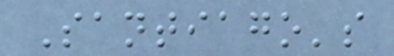Santiago's
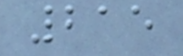215
